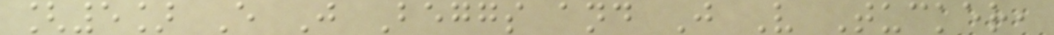[5] E J Beggs and J V Tucker,
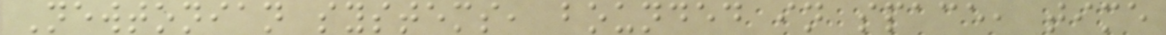Newtonian systems, bounded in space, time
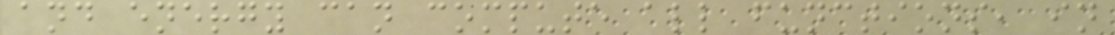and energy can compute all functions, in
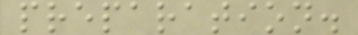preparation.
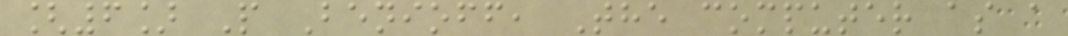[6] P Benioff, The computer as a
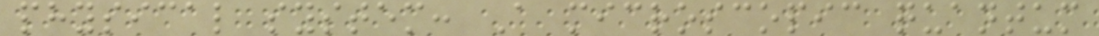physical system: A microscopic quantum
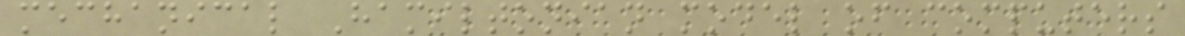mechanical Hamiltonian model of computers
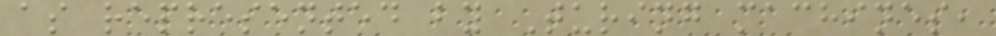as represented by Turing machines,
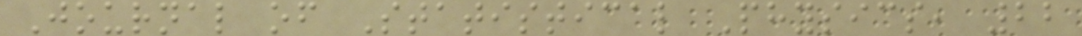Journal of Statistical Physics, 22
